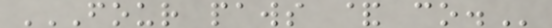FOUR PAWS & CO.
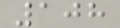108
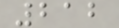212
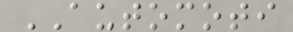AUTOMOTI
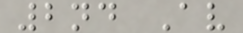2nd Av
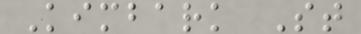Kimbark St
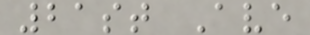21st Ave
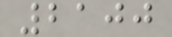2100
